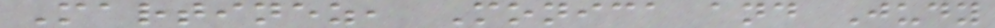Martinez, Monica and Judy
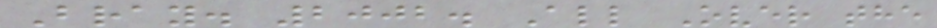Bray. 2002. All Over the
